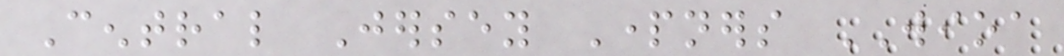Central Jersey Partners WIOA
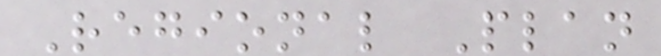Regional Plan
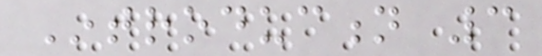Introduction 3
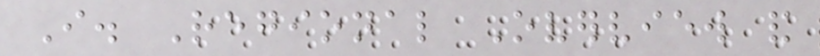I. Regional Overview and
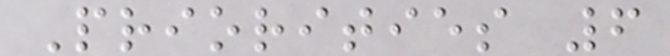Priorities 6
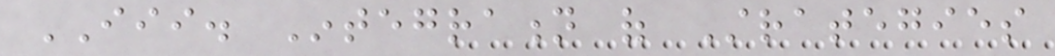III. Integration of Strategies
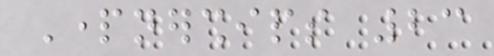Partnerships 23
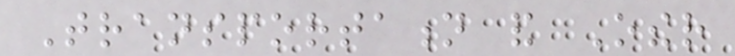Transportation and Other
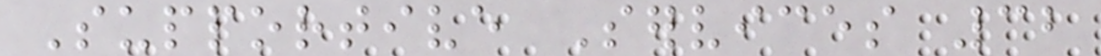Supportive Services 32
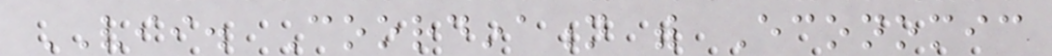VII. Coordination with Economic
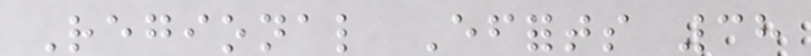Regional Efforts 38
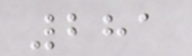281
